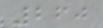260
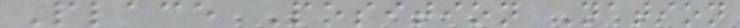Place Position Nation
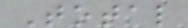Total
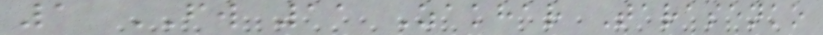1 FW 11 Zakhar Tarasenko
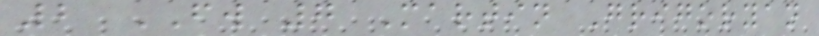2 FW 7 Martin Grigoryan
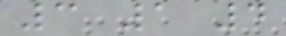3 1 4
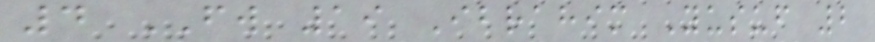4 FW 19 Ibrahim Yusuf 2
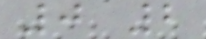0 2
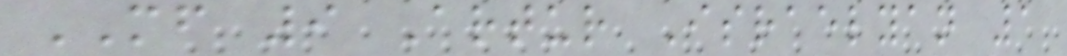MF 9 Artur Israelyan 1
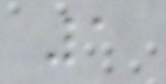1
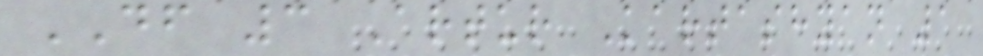DF 3 Artur Kartashyan 1
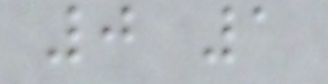0 1
